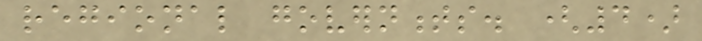regional governments. (4)
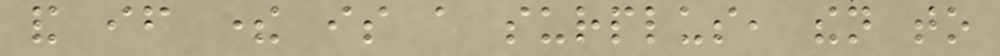and if there is a surplus, then to
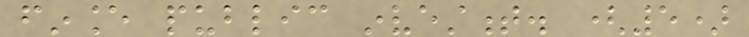finance public investment. (5)
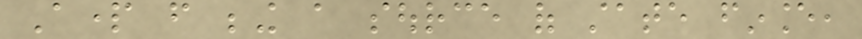Apart from being a source of state finance,
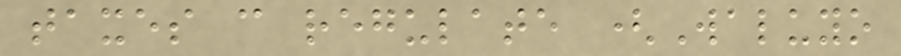taxes can regulate (Waluyo
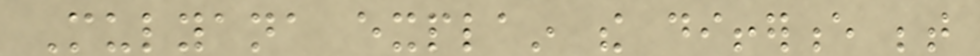Mulyana explain the difference between
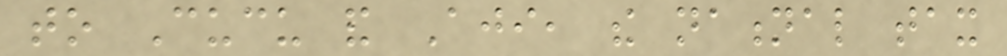to Cucu and Aji, the national tax
